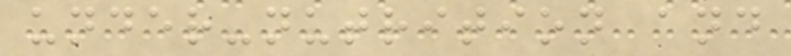under-nutrition and
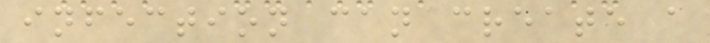infection can create a
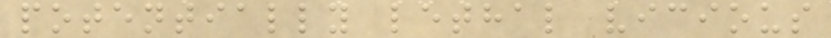potentially lethal vicious
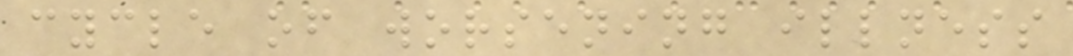cycle of worsening illness
